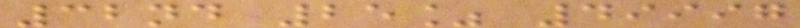32nd 25% 49997
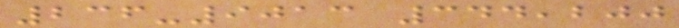236-9013 344,200
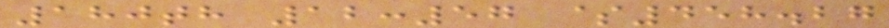180th 12:57 $458.27
